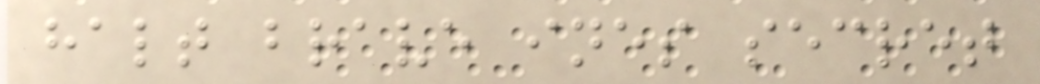halt brave ines secret
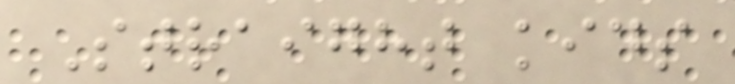Straight kids
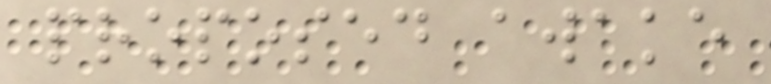proposed awake
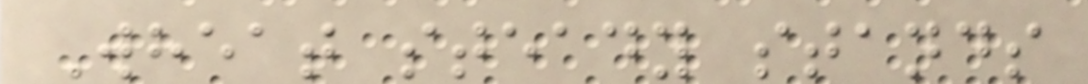Wheat steady stands
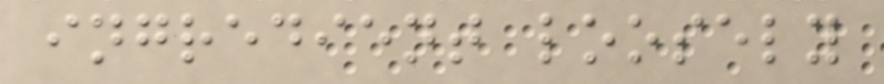ingredient loosely
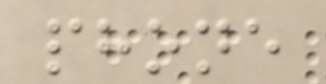phone
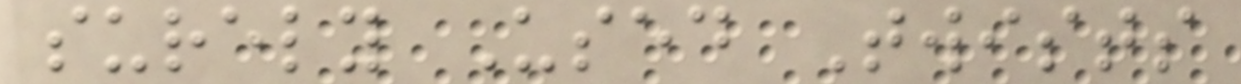surely Used Twists
